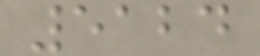5124
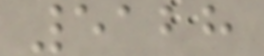5128
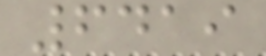6419
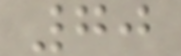70
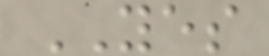YES
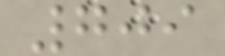709
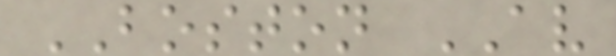BOSTON AV
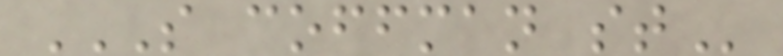S COFFMAN ST
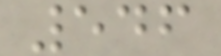546
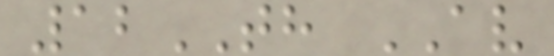12TH AV
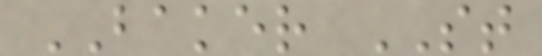BAKER ST
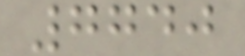7740
